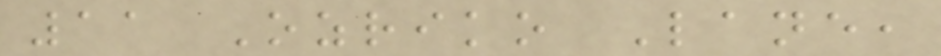11 Ozriko Lane,
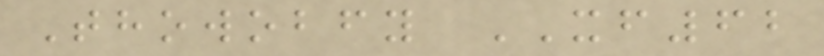Thowobfy XF62
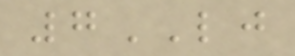7LJ
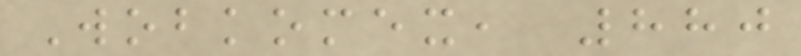Wobkomex, 880
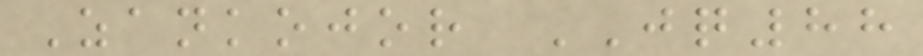Zankojor JQ88
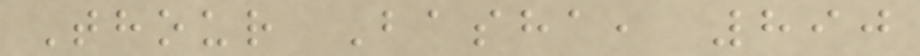Thour Basha, 890
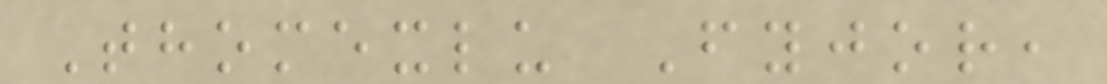Thomexlu Fyjor,
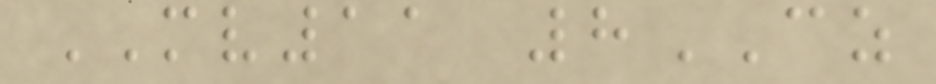MV11 8CZ
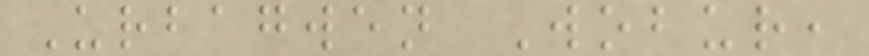Urbagwen Wobur,
